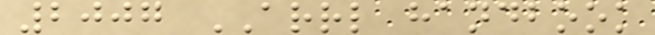2007 ARRL handbook
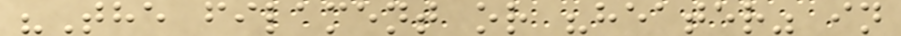"The filament or "heater" in
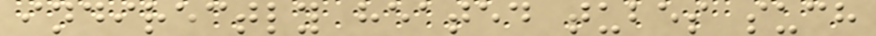indirectly heated tubes such
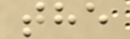the
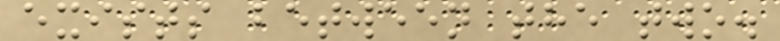exists between the two.
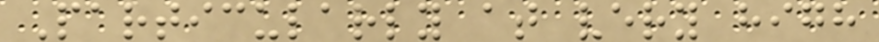Particularly at very high
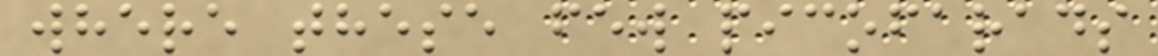where these few picofarads
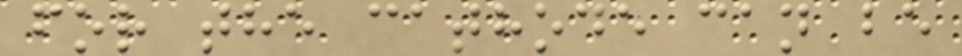for the cathode can be
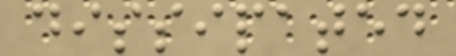dissipated
